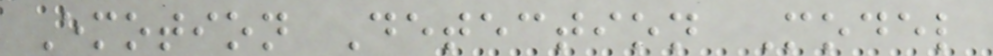Emotion Detection Model
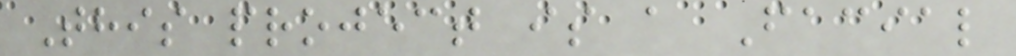This project is a Facial
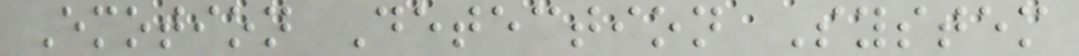Emotion Detection System
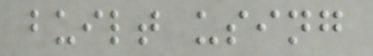built using
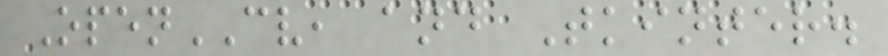OpenCV, and Tkinter.
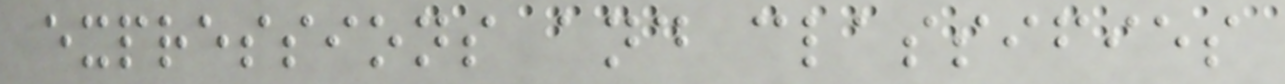expressions and classifies
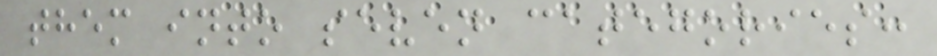them into seven categories:
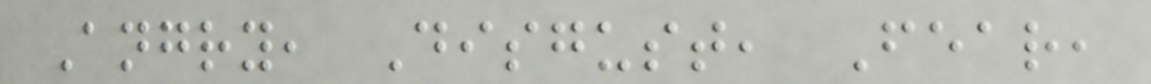Angry, Disgust, Fear,
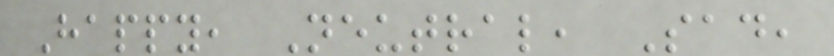Happy, Neutral, Sad,
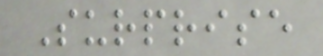Surprise
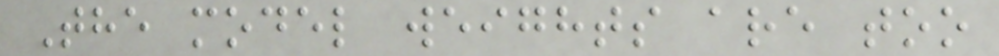The model weights are too
